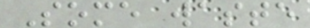Some waste
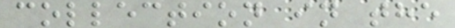collection in the
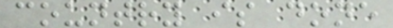country is done
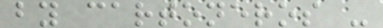by cartoneros -
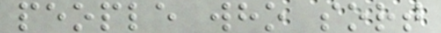people who sort
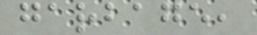garbage,
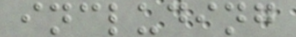including
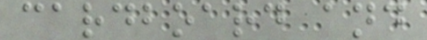cardboard and
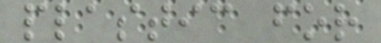plastic for
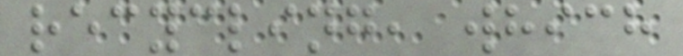recycling, which
